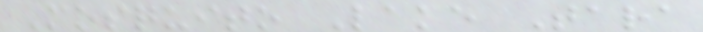Mosquito Lake Tara
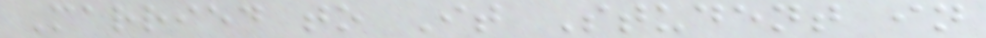Married to It Student in
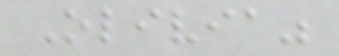Olivia"
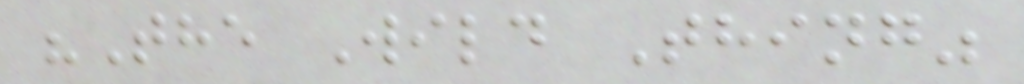"The Wild Thing"
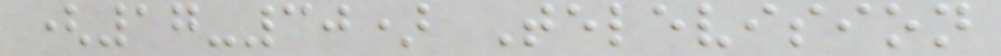(17-30) Television
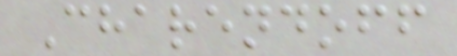Charendoff
